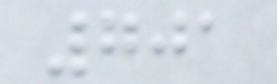701
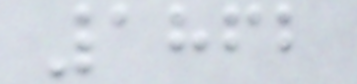1862
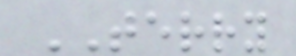TERRY
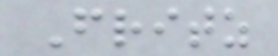Fritz
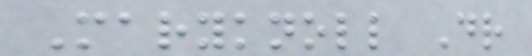Maryknoll Dr
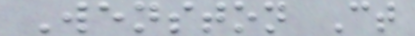Wenston Ct
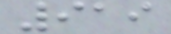919
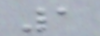1
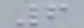6
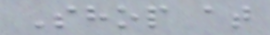Shop at
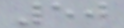50
